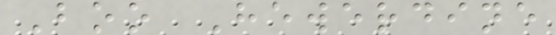Boo Hewerdine
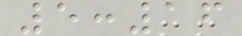5:16
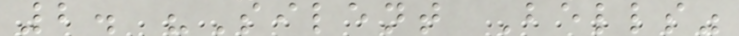2. "Silent Bells"
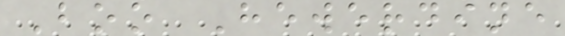Boo Hewerdine
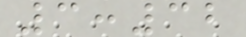3:32
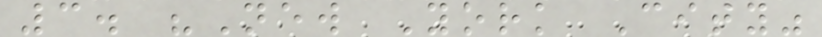3. "New York City"
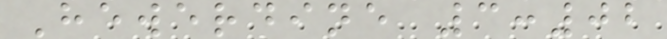Hewerdine 3:02
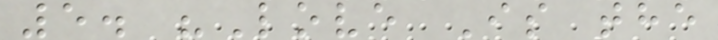5. "Love Is the
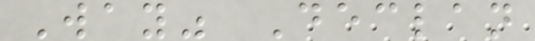Way" Declan
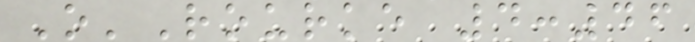O'Rourke 4:46
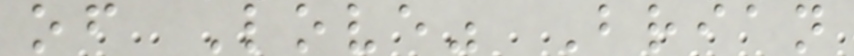of Love" Brian
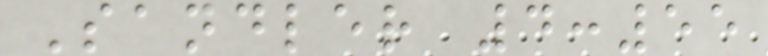Sandler 4:55
